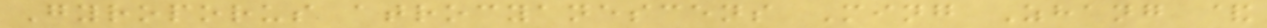Gyroporus atrocyanescens Ming Zhang &
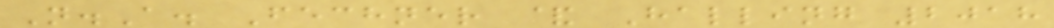N.A. Fechner & Halling 2018
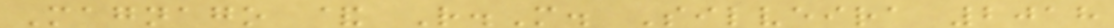Magnago & R.M. Silveira 2018
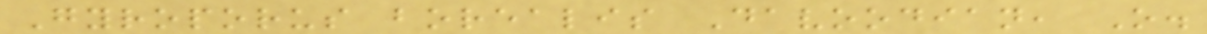Gyroporus borealis Davoodian, O.
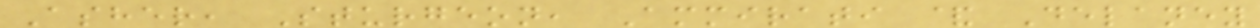Asher, Sturgeon, Ammirati & Delaney
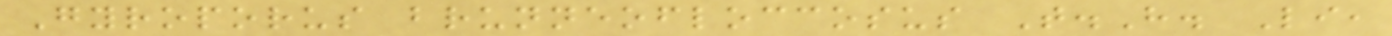Gyroporus brunneofloccosus T.H. Li,
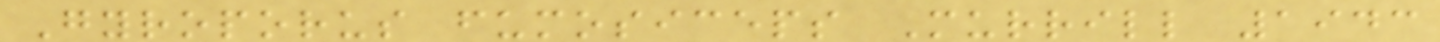Gyroporus fumosiceps Murrill 1943
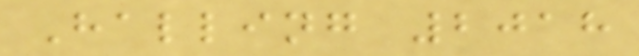Halling 2018
